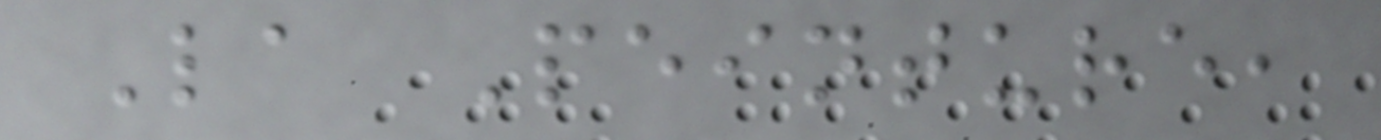La Peinture,
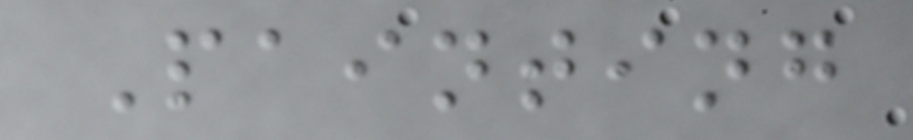Painting
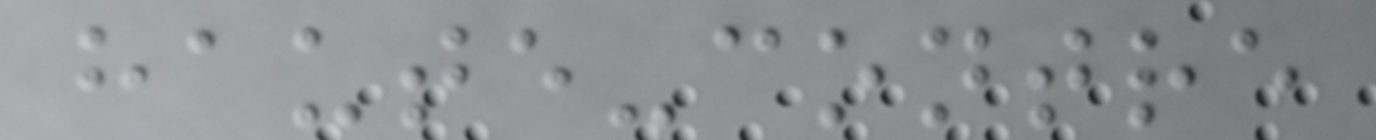haute-contre
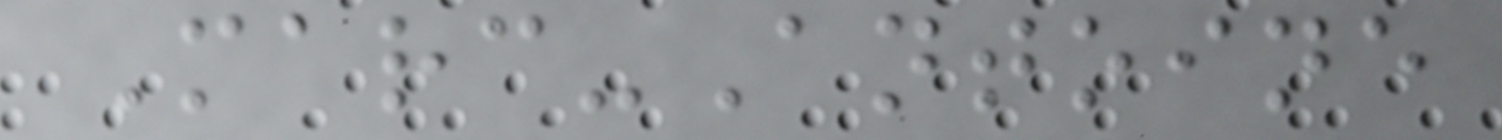Marc-Antoine
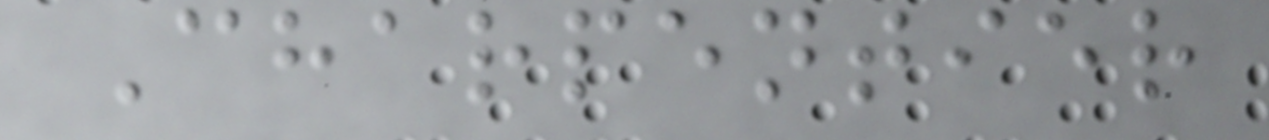Charpentier
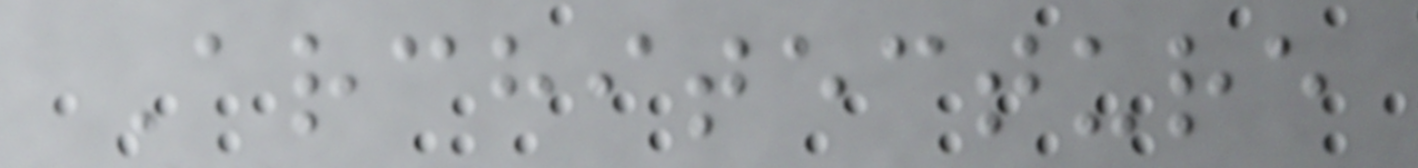Architecture
